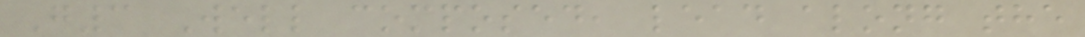G3 Well composed, lead along the
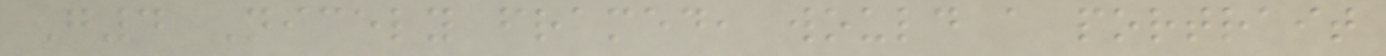G4 Nicely framed, would a portrait
